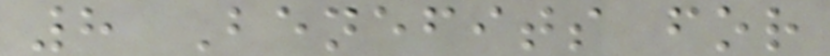8 Benefits for
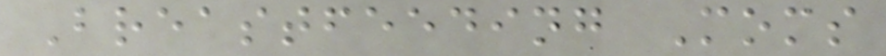Breastfeeding Moms
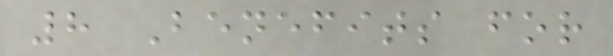8 Benefits for
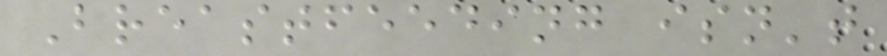Breastfeeding isn't
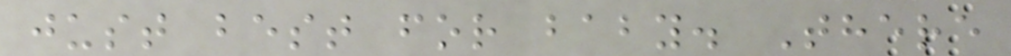just best for baby. There
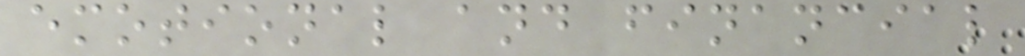emotional and financial
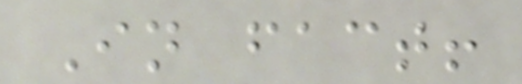In fact!
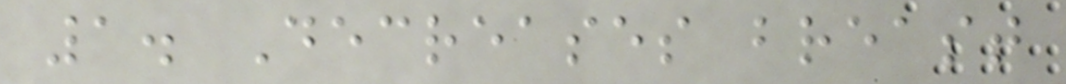1. Decreases breast
